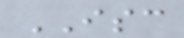ISC
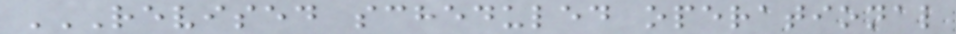REVISED SCHEDULED OPERATIONAL
